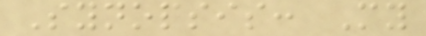Synopsis: My
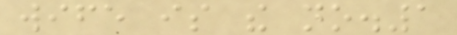wife is the no.1
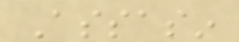Assasin
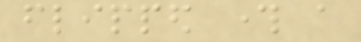flipped through a
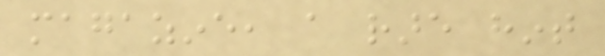magazine, a rare hint
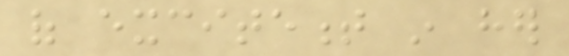of excitement in her
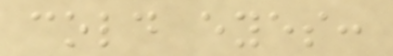cold eyes:
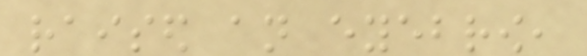raised an eyebrow,
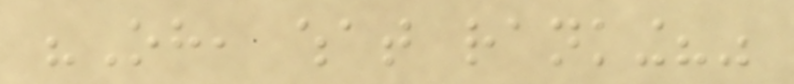"Oh, what ranking?"
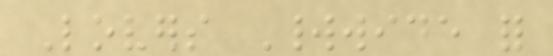Lovers Worldwide for
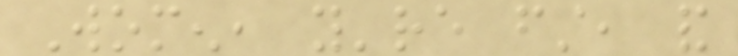Women, you're first, and
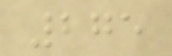275
